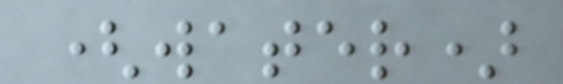(water)
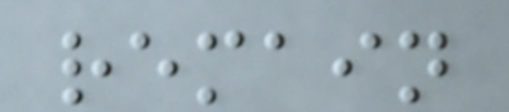remain
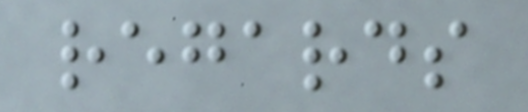regards
